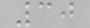30
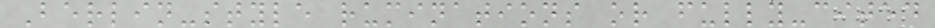Berlin-style ruminations or fully-cited
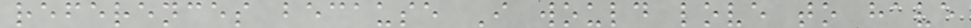references because I would love to have
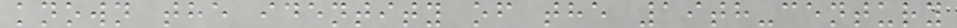known the identity of the 19th-century
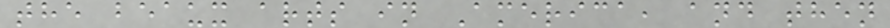the beaux arts in America, and then
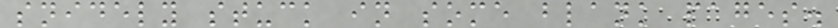snidely stuck in some blank pages.
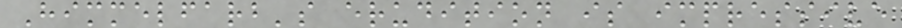Himmelfarb's erudition is impressive
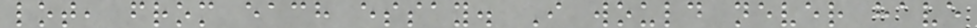lot, from each essay. I would never have
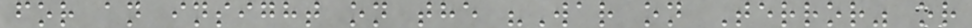for an insight on the "War on Terror" or
